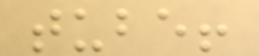tube!
